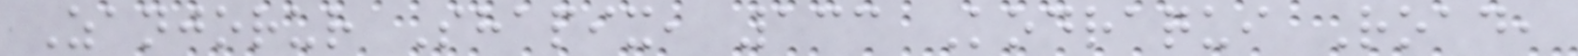Zanjorur Shapix, 133 Kodraqui Road,
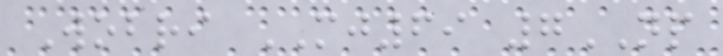Wobri MJ69 7NP
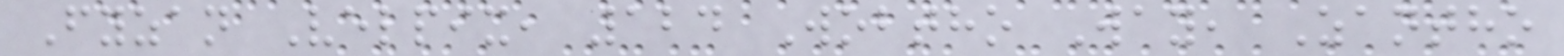Fyzan Velpix, 124 Wobtho Way, Zantho
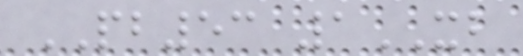PB53 1XB
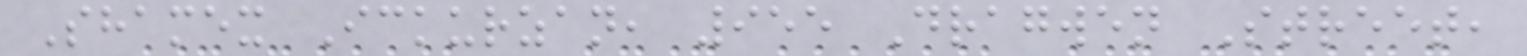Shamex Ickurzan, 955 Dragwen Street,
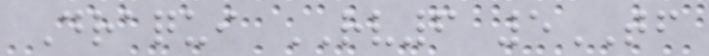Draqui RV6 5TF
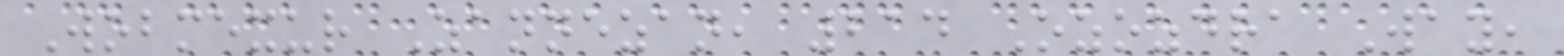Wobmexur Zannezan, 214 Ozozdra Way,
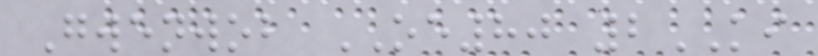Gwenwob OE80 2KI
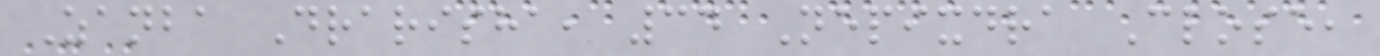Zanba Drarisha, 34 Nepixdra Close,
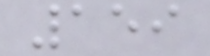159
